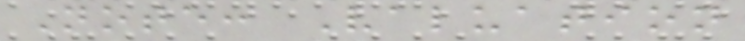Note: Valuation
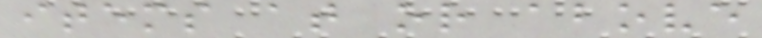items at or above
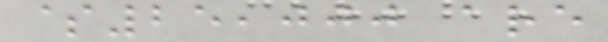$25,000 are
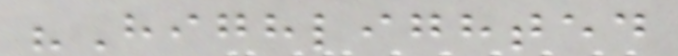"Highlighted
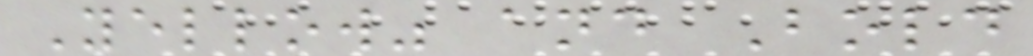Yellow" and Bold
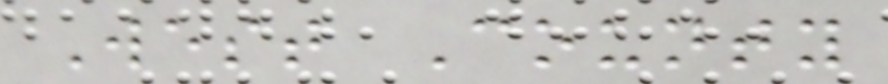West County
